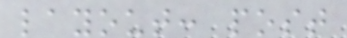layout: post
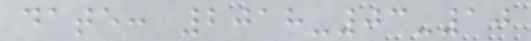date: 2018-03-10
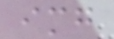img
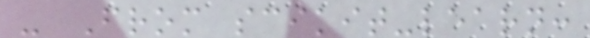- From scikit-learn:
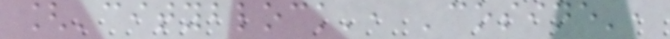['cityblock', 'cosine',
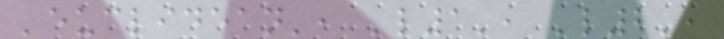'euclidean', 'l1', 'l2',
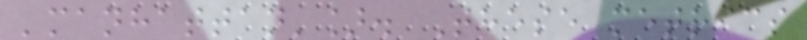'manhattan']. These metrics
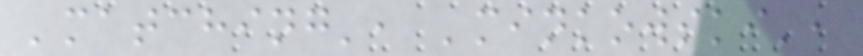'matching', 'minkowski',
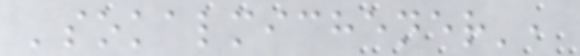'sokalmichener',
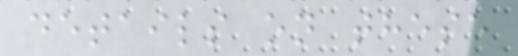details on these
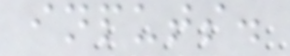inputs.
